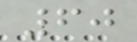60
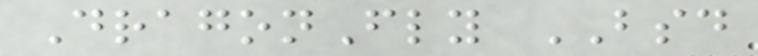DragonFly BSD
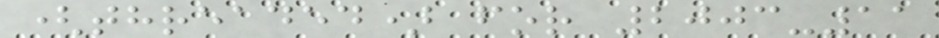(threaded) for 2003-11
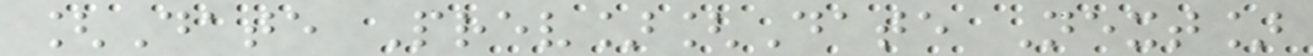[Date Prev][Date Next]
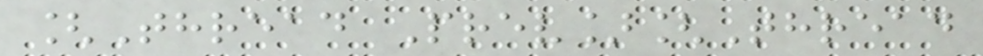[Thread Prev][Thread
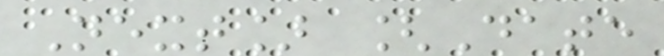Next] [Date
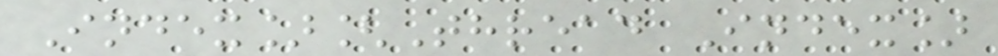Index][Thread Index]
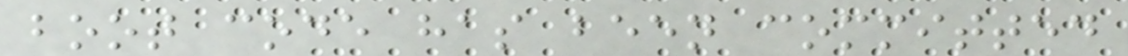boot code has been committed
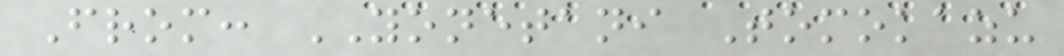From: YONETANI Tomokazu
